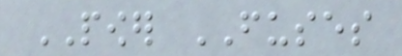POWER FUSES
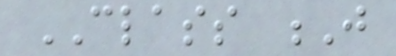CLASS J
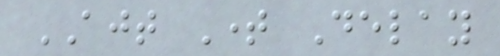AJT Time Delay
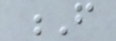F
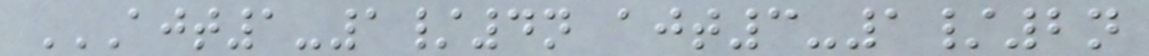AJT1-1/4N AJT3-1/2N
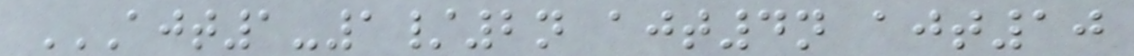AJT1-1/2N AJT4N AJT10
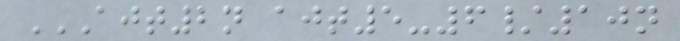AJT2N AJT5-6/10N
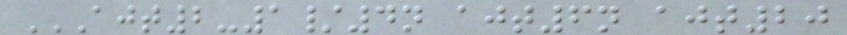AJT2-1/4N AJT6N AJT20
